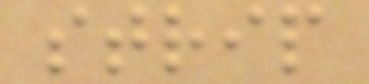strip
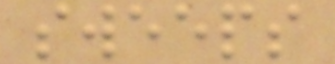sweeps
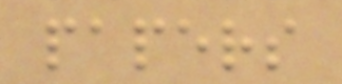papers
